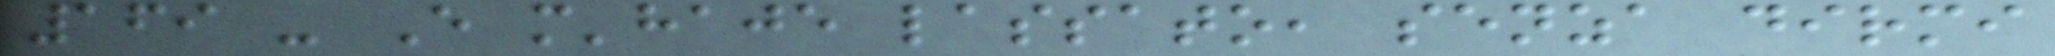169 - E m'haje lassato, senza dirmi
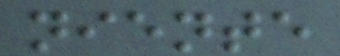niente
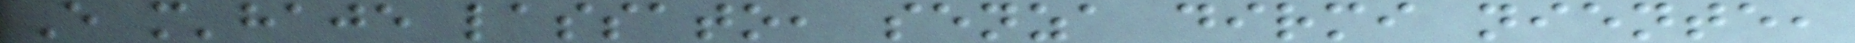E m'haje lassato, senza dirmi niente,
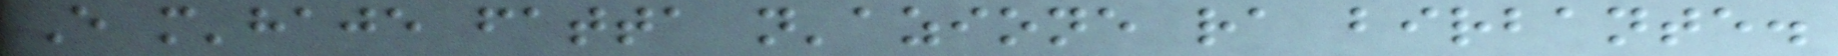E m'haje fatta n'azione ra birbante.
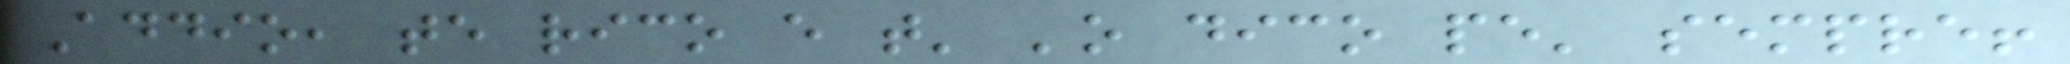Addio, te rico e t' 'o dico pe' sempre!
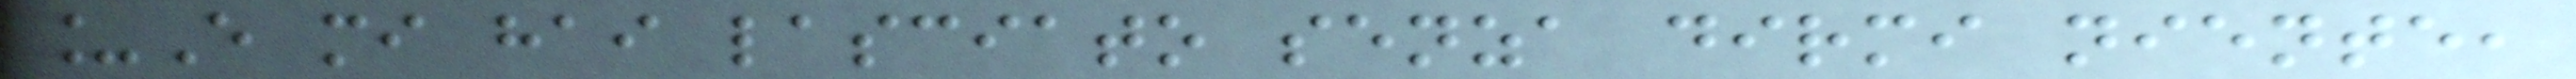_E mi hai lasciato senza dirmi niente,
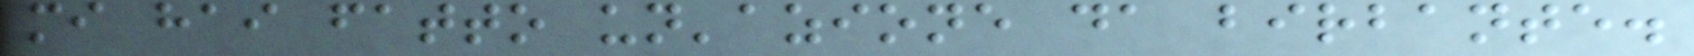mi hai fatto un'azione da birbante.
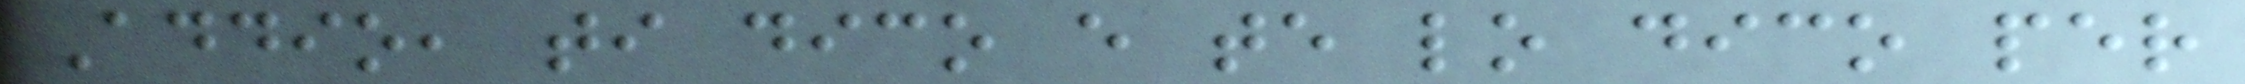Addio, ti dico e te lo dico per
